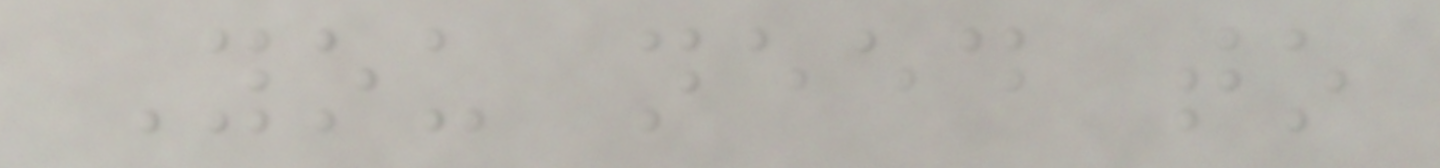You need to
